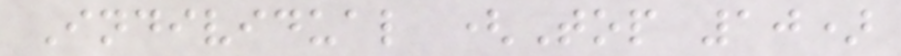Individual (Top 10)
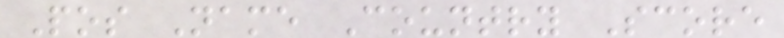Pos Name Country Score
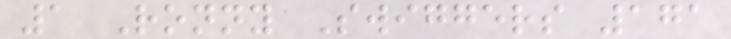1 Ronny Swiggers 171
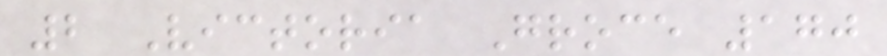2 Victoria Groce 170
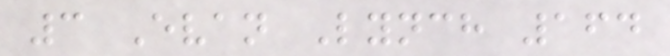3 Evan Lynch 164
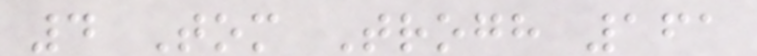4 Tom Trogh 161
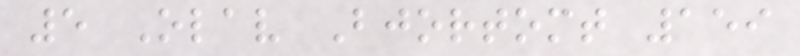5 Olav Bjortomt 159
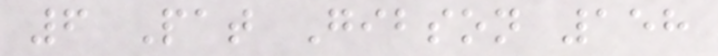6 Pat Gibson 158
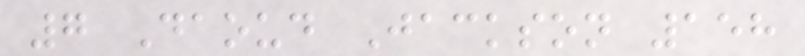7 Daoud Jackson 158
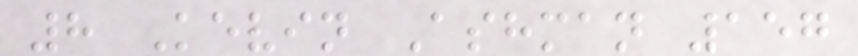8 Kevin Ashman 157
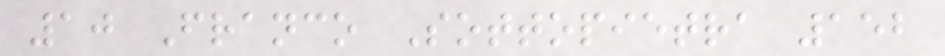10 Franco Sottopietra 152
